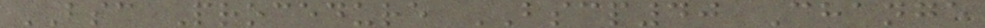BSC Procedure BSCP40 Change
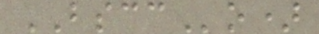BSCCo)
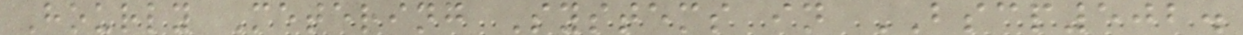Hourly Metering Systems in BSCP502.
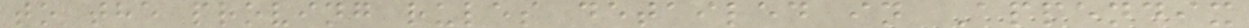to the proving rules detailed in Appendix
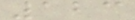123
